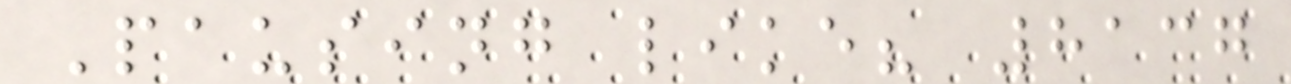Pausing like? 8137
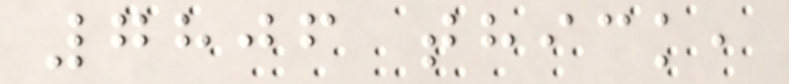7806 thick,
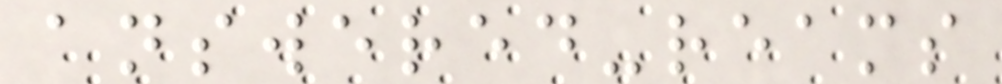answered-reams
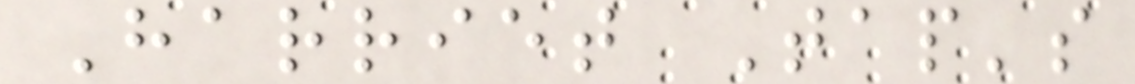Harriet Tap's
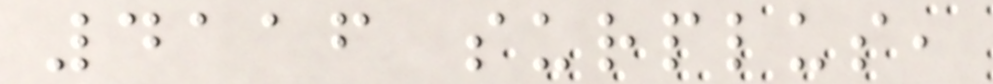4116 surplus,
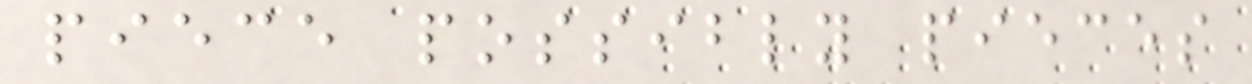piece possibly pieces
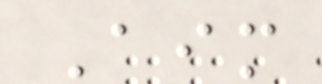Aim
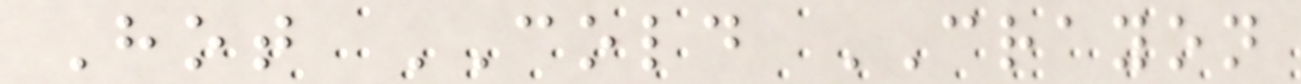Hot COLD CRAYON
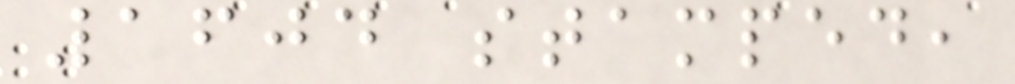1604 stamped,
